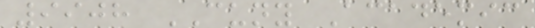9908 CUNY Academic
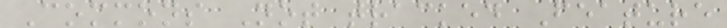Commons Not tracked Feature
